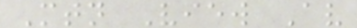Mtn View Av
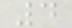4
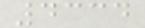4334
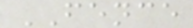FENCE
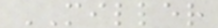MILLER
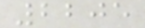2205
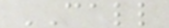CALL
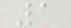1
